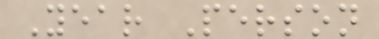Year Person
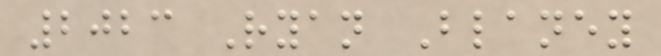2023 Ryan Blaney
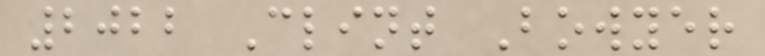2022 Clint Bowyer
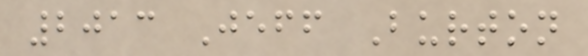2013 Jeff Burton
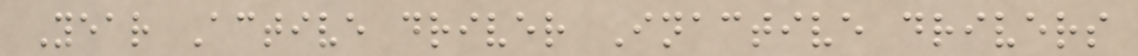Year Active driver Inactive drivers
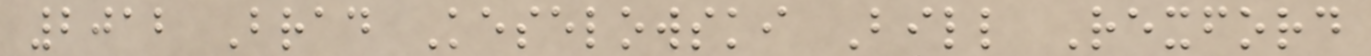2012 Brad Keselowski Bill Rexford
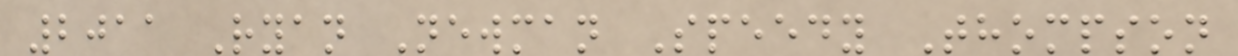2011 Ryan Newman Speedy Thompson
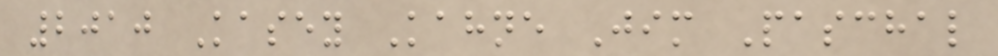2010 Kasey Kahne Jim Paschal
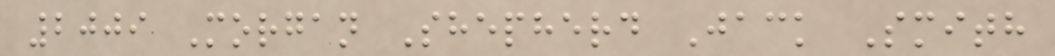2009 Morgan Shepherd Jack Smith
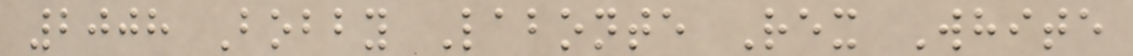2008 Bobby Labonte Rex White
